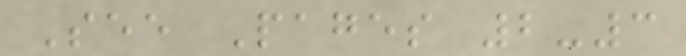See Pages 2-3
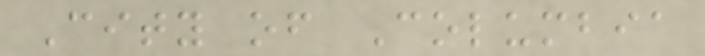City of Columbia
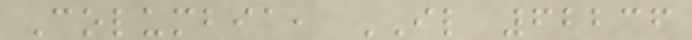Columbia, IL 62236
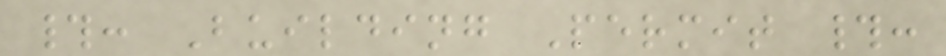#: Building Permit #:
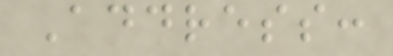Address:
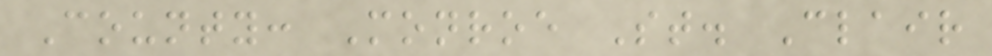County: Monroe St. Clair
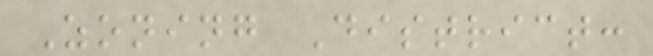Zoning District:
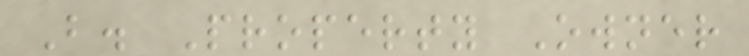B. Property Owner
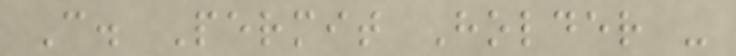C. Permit Holder -
